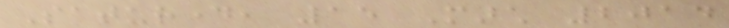Saturday, 15 March 2014
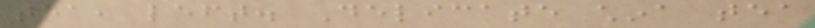tea, left. Delicate china tea
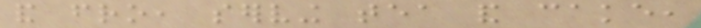and fro, serving tea and cake,
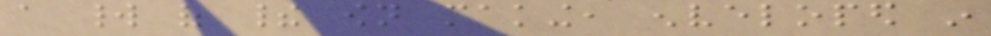a world of their own making, enveloped in
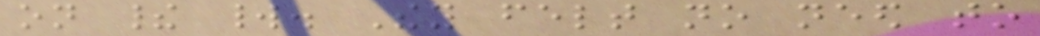on their world. They felt no need to
